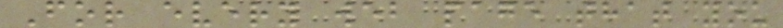For every web page that you
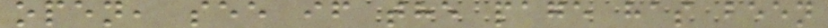open, see if the page has been
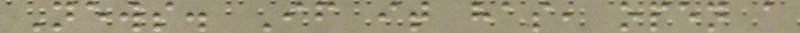News. If it has, open a
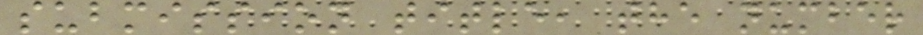submission title, the number
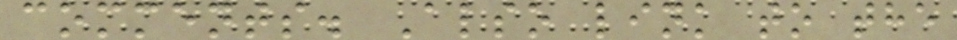comments. Also link to the
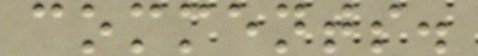comments.
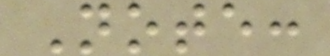Note:
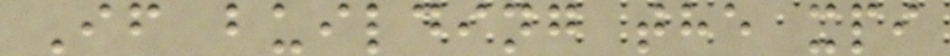If building the xpi
